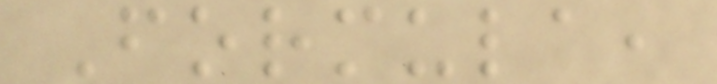Formula,
